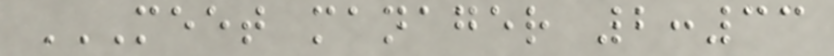MEET MANAGER 2:33
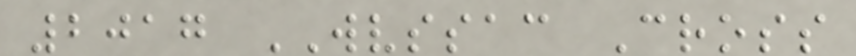2017 WVSSAC Cross
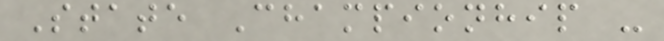State Championhip -
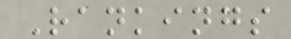Rankings
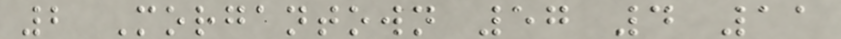2 Morgantown 57 4 11
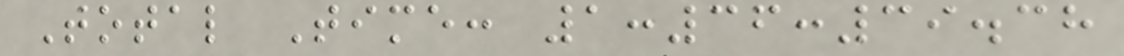Total Time: 1:36:39.38
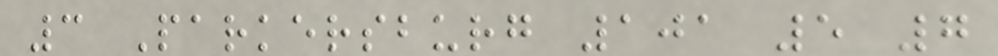3 Parkersburg 101 5 7
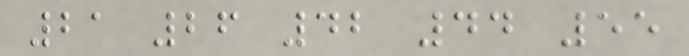21 26 42 44 55
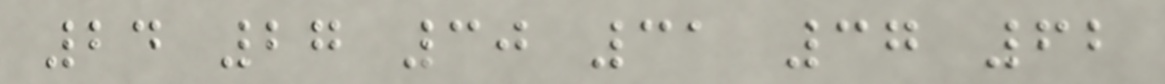24 27 30 31 37 62
